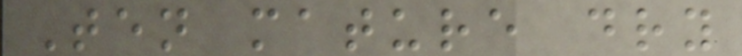Ten mature dry
